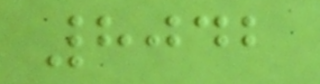8042
